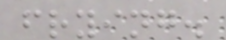frying.
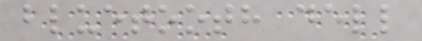bluetooth dell
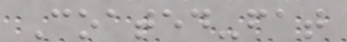Coated-fat
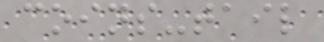coins-tail
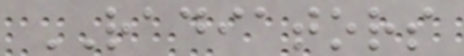RADIATORS
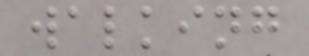walking
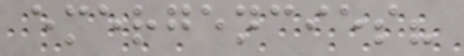emergencies?
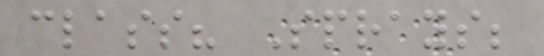class? Sprays;
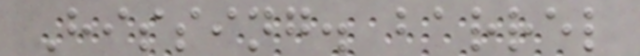Hissing. barrel
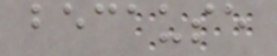because
